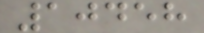10458
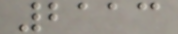2113
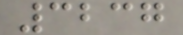3237
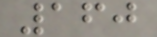160
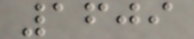1609
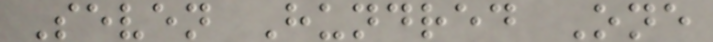Seven Hundred One
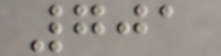701
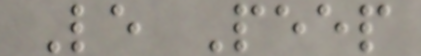Le Peep
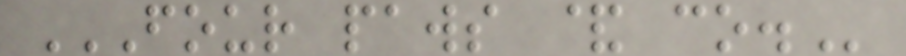FOUR PAWS & CO.
